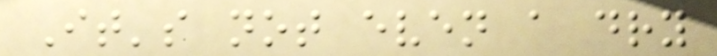It's not even a dry
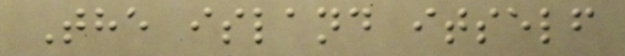The island itself
